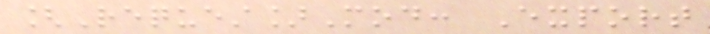[Request]Mod: Export
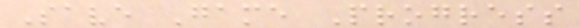Save Game Progress
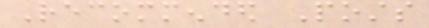Recommended Posts
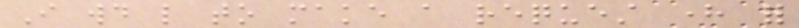I would like to make a request here for
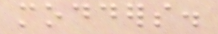modders.
